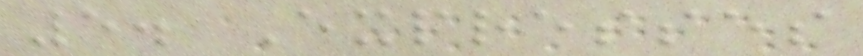5. Expresses
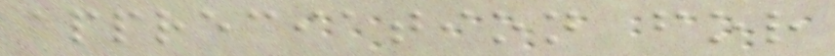appreciation for
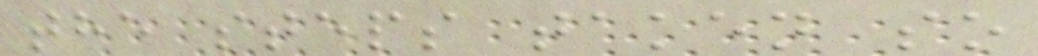the steps taken so
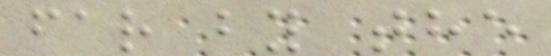far by the
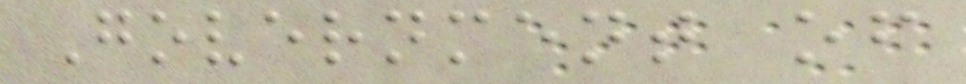Government of
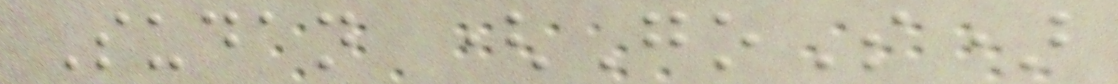Sudan (GoS)
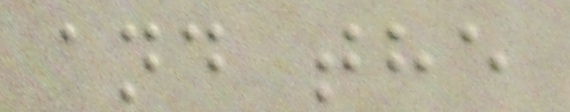and the
